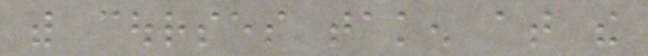with courses taken at the
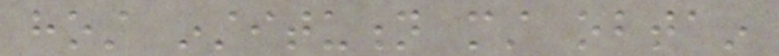host institution must obtain
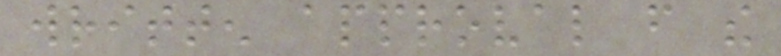written approval from the
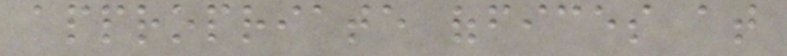appropriate offices at
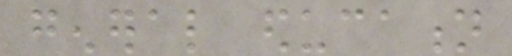general education
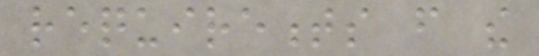requirements from the
